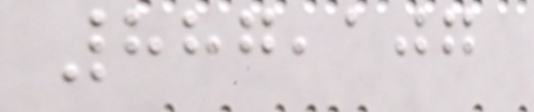887,107
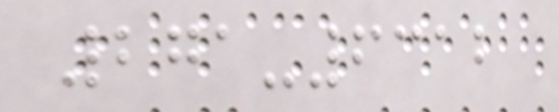271-6312
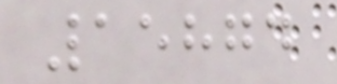15874
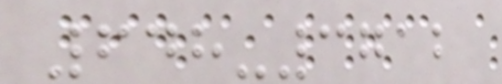648-3712
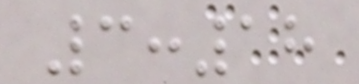3:18
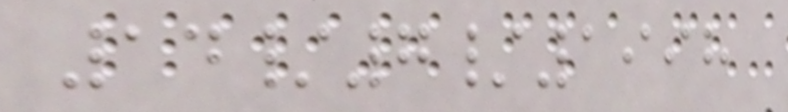14/7/1998
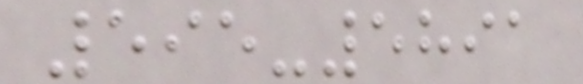595-5891
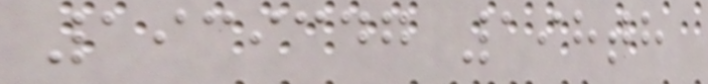1939347 198th
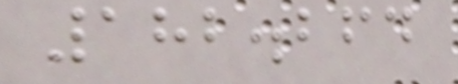182.264
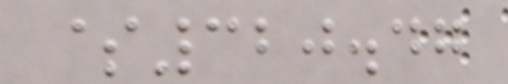$320.47
